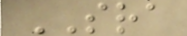SRA
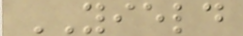YIELD
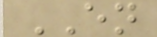EN
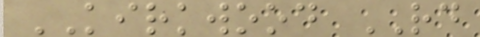KIRKWOOD RD
